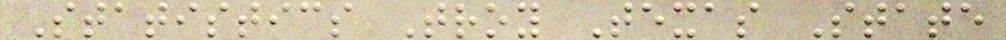Statistics Troy Texas State
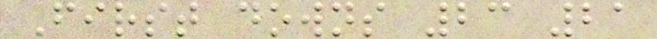First downs 23 21
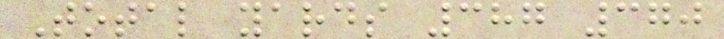Total yards 387 370
